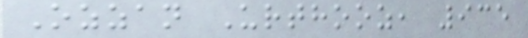Ozzan Urthooz, 935
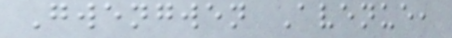Gwengwen Avenue,
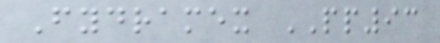Fydramex PP93
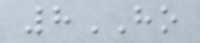8HO
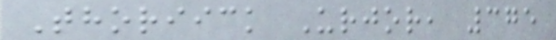Thoriick Urjor, 375
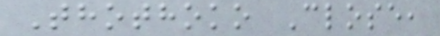Thothoko Close,
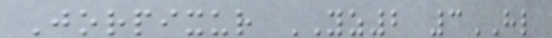Jorpixur YZ2 3HL
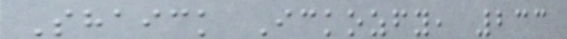Shaick Ickozfy, 233
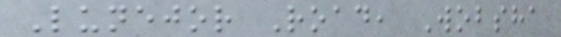Lunejor Road, Wobsha
